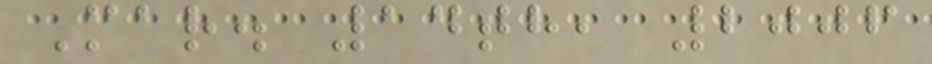Mar. 14th, 2006
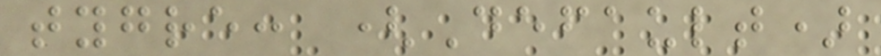tygre: (Default)
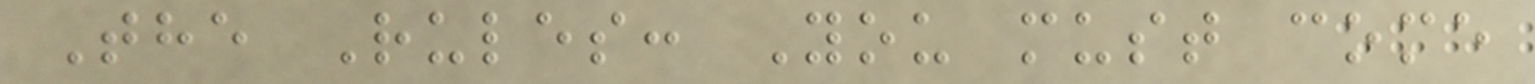The Rules: You must come
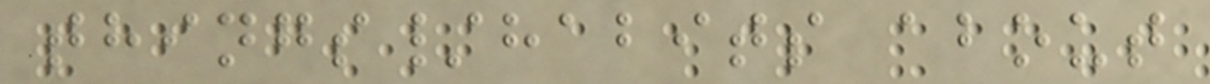things/habits about
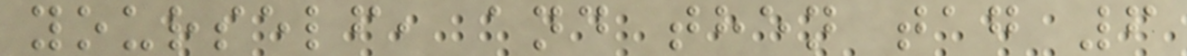yourself, and then tag 6
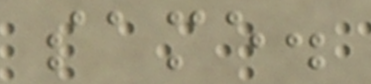same.
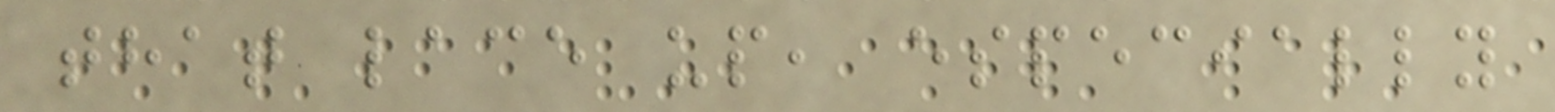that lace up, especially
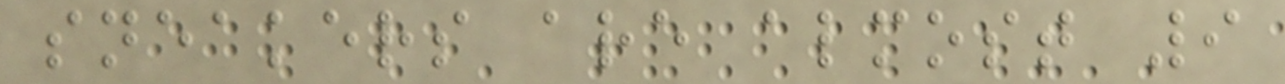sneakers are almost 9
